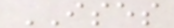ISES
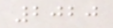2020
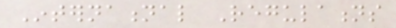International Regulations
